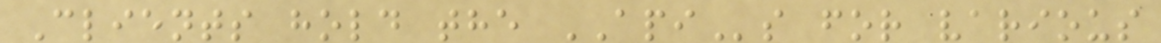Clients hold the APIs for various
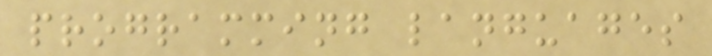programming languages
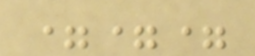===
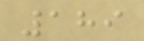189
